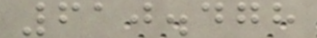610.478
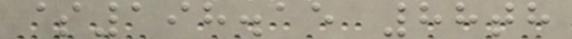$198.15 88th
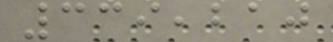339,210
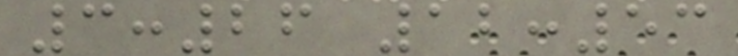3:26 12:53
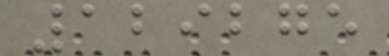129275
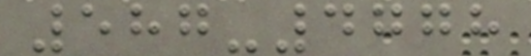587-4778
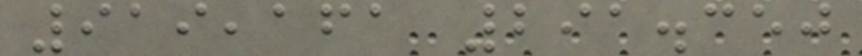919,161 291.350
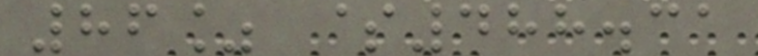86% $488.31
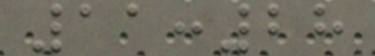11:28
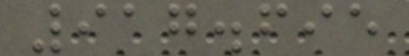917.695
